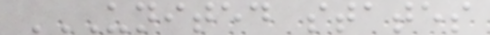UNITED STATES
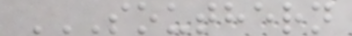SOUTHERN
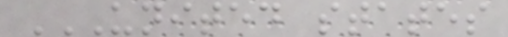UNITED STATES
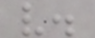v.
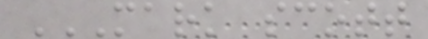MARK SCOTT
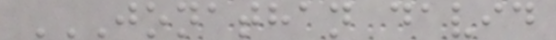JONATHAN DAVID
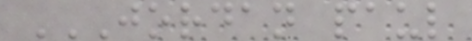JORDAN PAUL
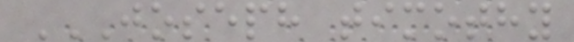JOSEPH TIMOTHY
